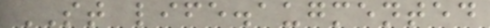ST life.augmented
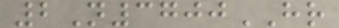2N3700HR
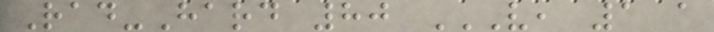Rad-Hard 80 V, 1 A
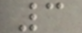3
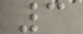3
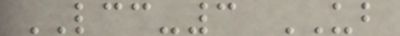LCC-3 UB
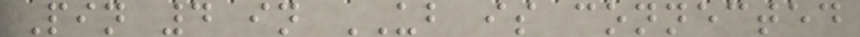Pin 4 in UB is connected
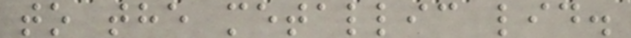to the metallic lid.
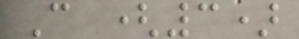C (3)
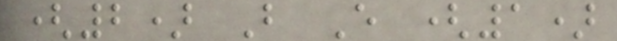(2) B E (1)
